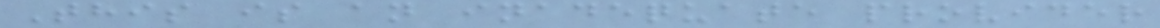This is an inadequate provider
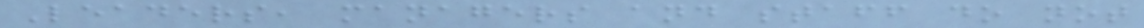Leaders, managers and staff do not
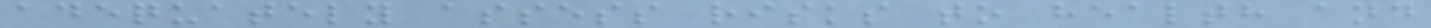adequately assess risks to health and
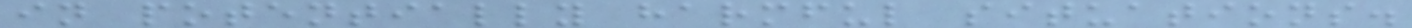in potentially harmful situations.
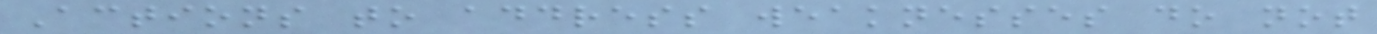Actions to address weaknesses do not
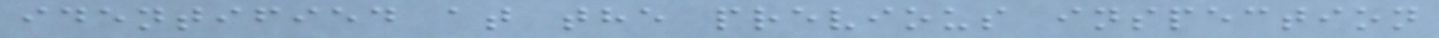identified at the previous inspection
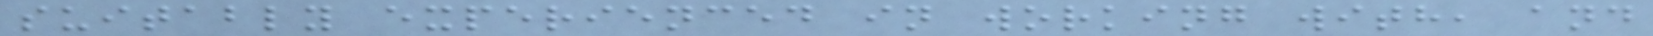suitably experienced in working with, and
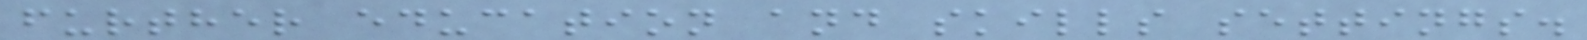further education and skills settings.
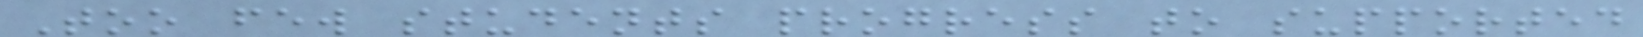Too few students progress to supported
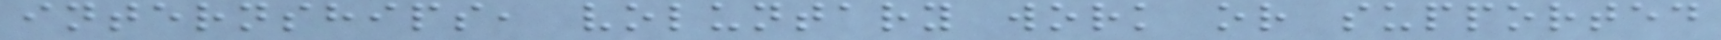internships, voluntary work or supported
